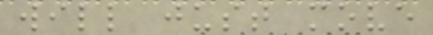will just move
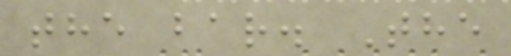the bar. The
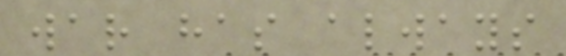war has always
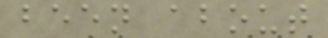been about
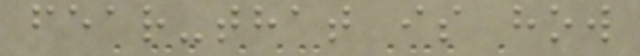fear-that is how
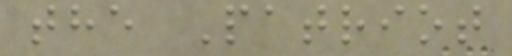the Patriot
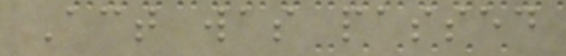Act was passed
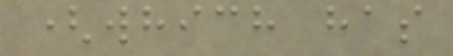(which has
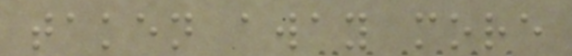taken away more
